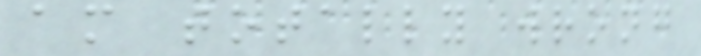am totally wrong
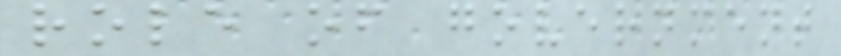role of government
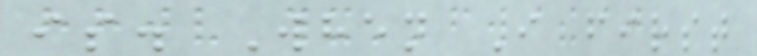is. When I first
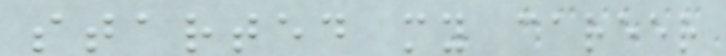started my career
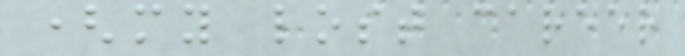(my lost career
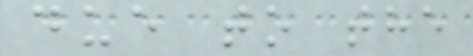due to the
